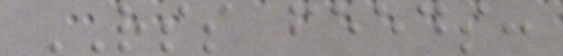RSS feeds:
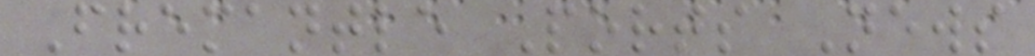Fremantle Ports News
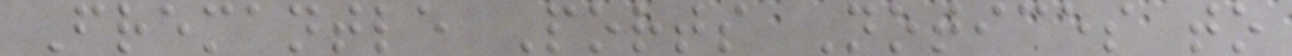Fremantle Ports Notices to
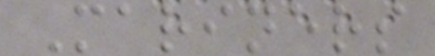Mariners
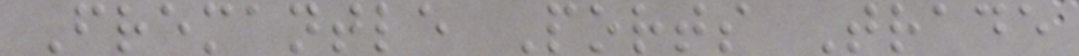Fremantle Ports Trade
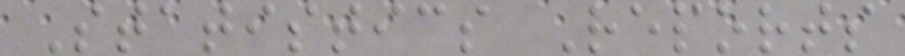Statistics Reports
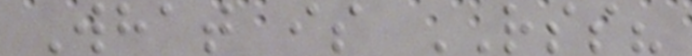What is RSS?
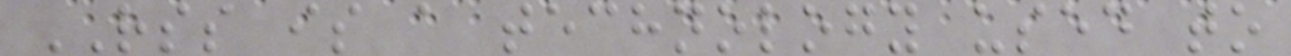RSS is a technology used to
